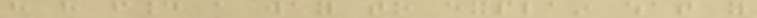have have found a way to explain what you
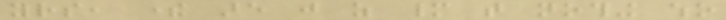yours, there are just as many that nothing who
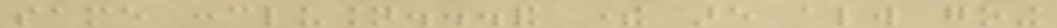same conclusion...and there are always going
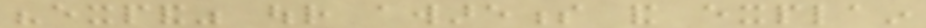"expand" our awareness and explain
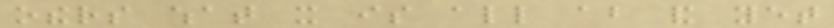others what it is all about and yet
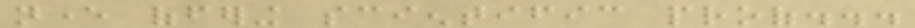never offering scientific proof...
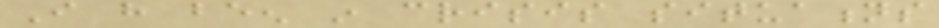I have been in crisis situations
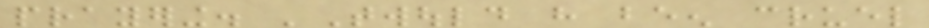prayering. 'Twould have been cruel
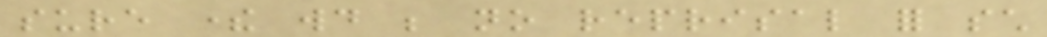sure there would be no reprisal for such
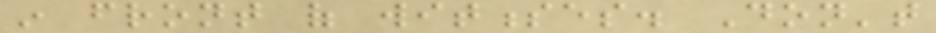in front of witnesses. Don't
